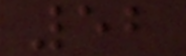52
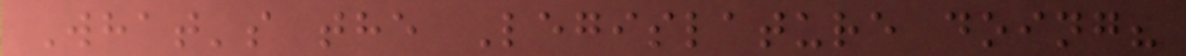What's the Legislature doing?
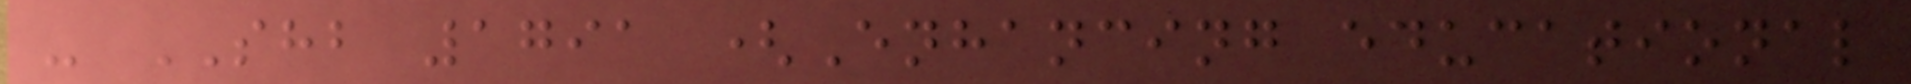- SHB 1791 (Enhancing educational
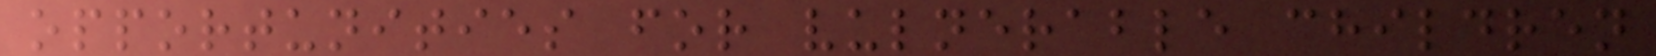opportunities for vulnerable children
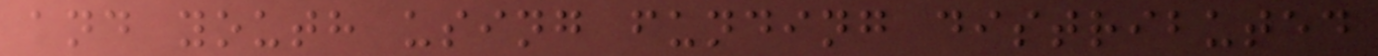and youth using funding distributed
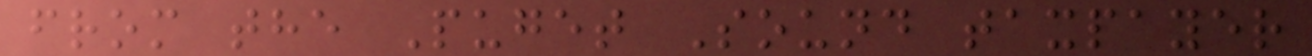from the Puget Sound taxpayer
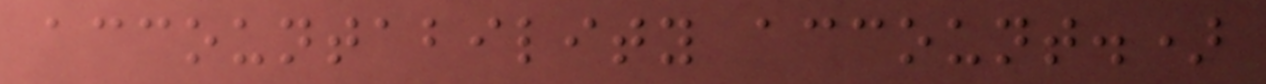accountability account.)
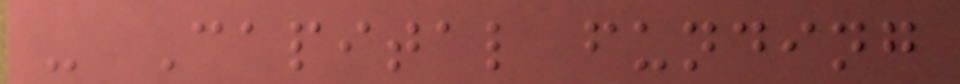- Capital funding
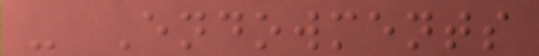- Endowments
